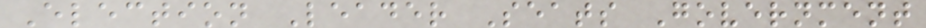Election Leader Seats Government
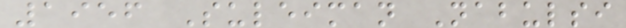1956 Suleiman Nabulsi
